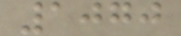1070
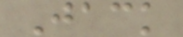Jack
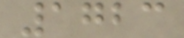1723
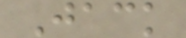Jack
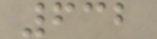632
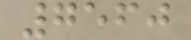7560
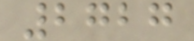2727
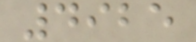4925
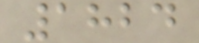1824
